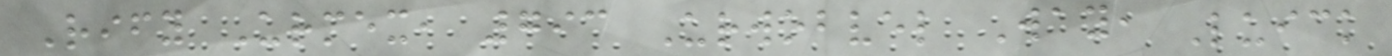Rify Urmex, 793 Urwobvel Way, Luick
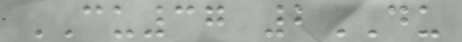CU37 2DU
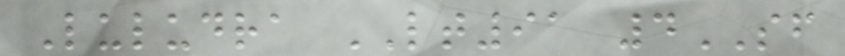Luludra LT91 4SF
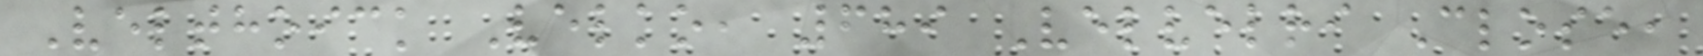Velthoick Velko, 689 Velvelri Close,
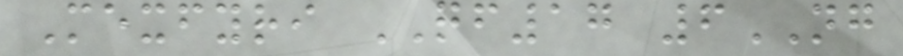Mexfyri QF17 6NG
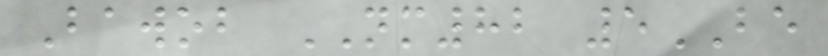Bawob NM82 5BE
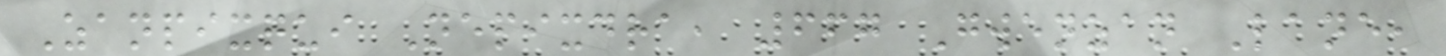Zanpixqui Nepixdra, 667 Gwenzan Lane,
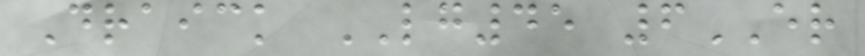Draick LG45 6ER
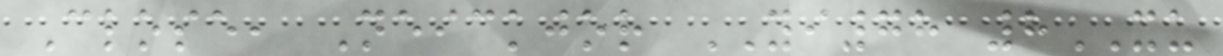Close, Neickjor YI78 8XU
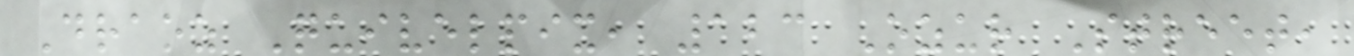Draoz Quivelpix, 123 Ozur Street,
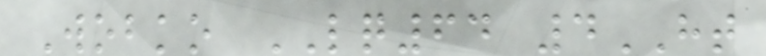Wobko LQ64 4HT
